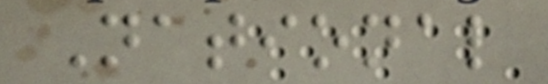National
